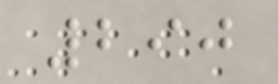290
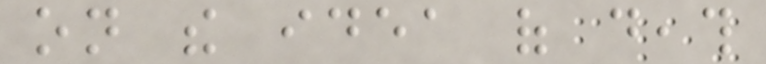on the idea of death
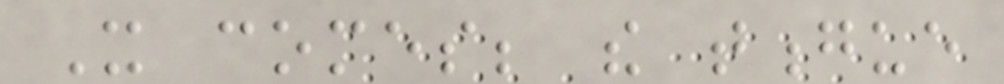It comes; the tongue
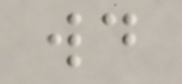would
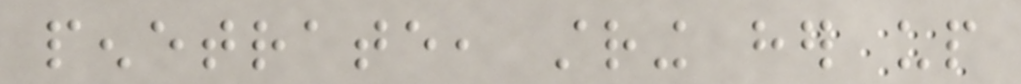penetrate, string her up
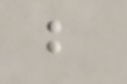but
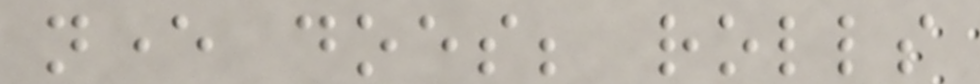never does; rolls
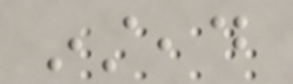instead
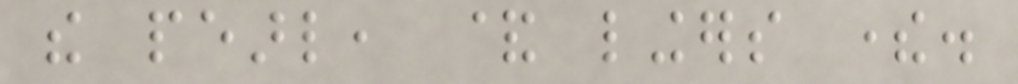the pearl, & lingers there.
